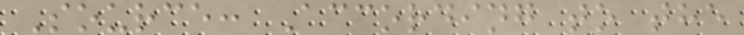Source: According to the
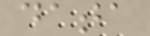data
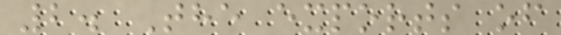2. The exports of
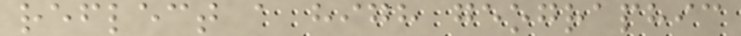reflect a high geographic
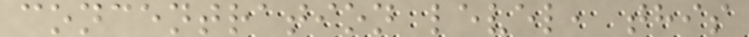concentration level, this
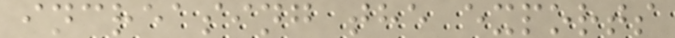increasing the exports
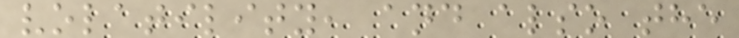volatility, and also the
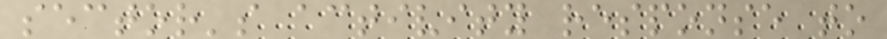sector's activity response to
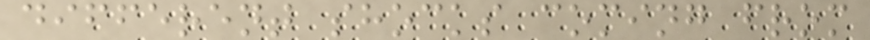different shocks coming from
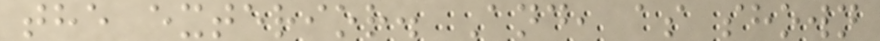the exterior. And, as shown
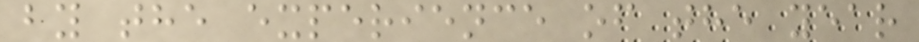by the experience of the year
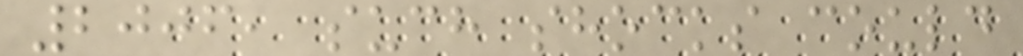2006, such shocks could
